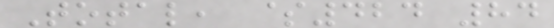Total, $424 84
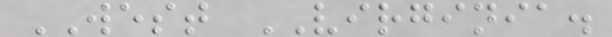WEST VIRGINIA.
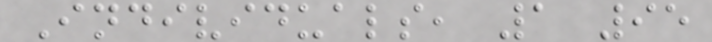Individuals, 1 95
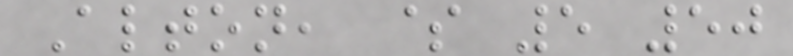Alton, $ 5 50
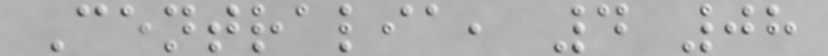Centralia, 4 08
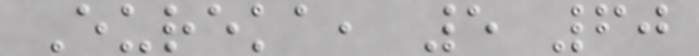Eureka, 5 60
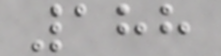188
